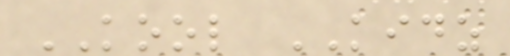KOOL KIDZ
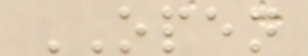OPEN
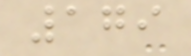179
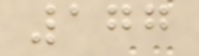177
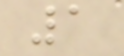1
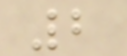2
